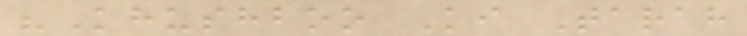"Khushboo Ki Tarah
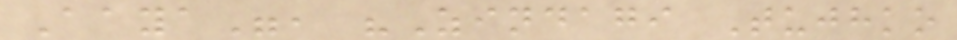Aaya", "Zindagi Tujhko
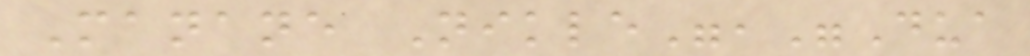Manane Nikle","Dua
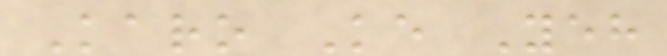Karo Ke Yeh
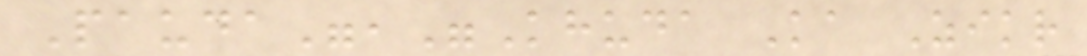Pauda","Khuda Ka Zikr
